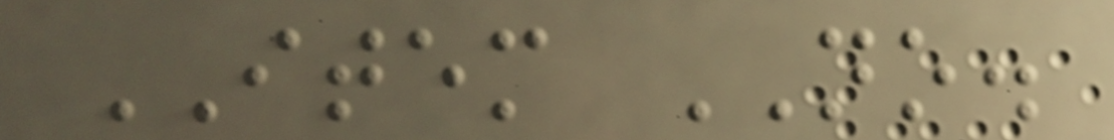ITEM NO.
